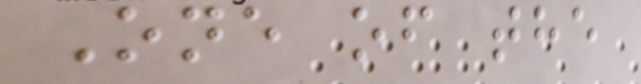One of the
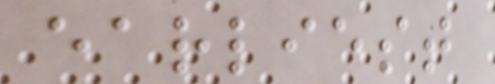earliest
